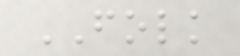FOLK
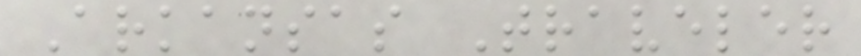Arkansas Traveler
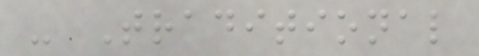- Traditional
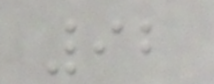92
